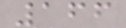166
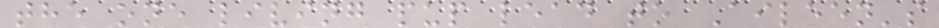the one living pup lead to Aileen's
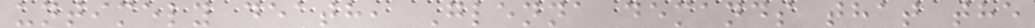untimely death, Glenna demands that the
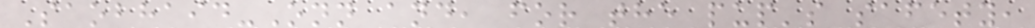Saobhaid-Onn and, for the pup's safety,
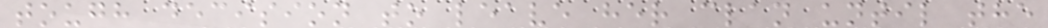tough decision to leave her clan until the
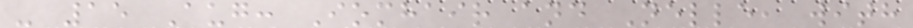- 15 Aug: Iomhair and Nelle, with
